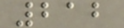212
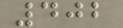402
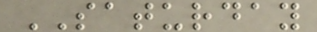SATURDAY
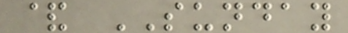& SUNDAY
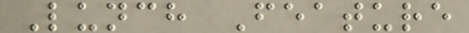Lunch Feature
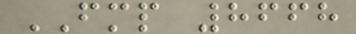FMP 8668
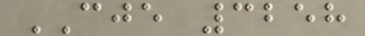CJE 3258
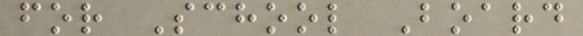for School Board
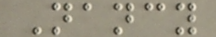Nancy
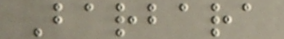Barbara
